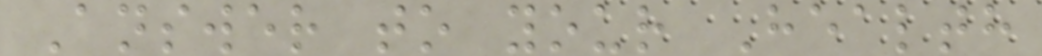Answer to your Health
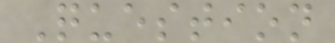Question
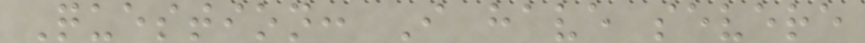Question: I have severe
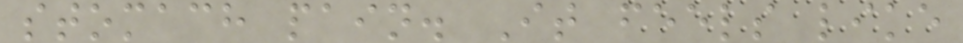stomach pain. It feels like
